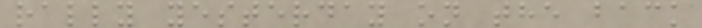rally yesterday on the back
